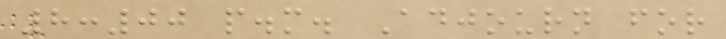8:00 p.m. Adjourn for
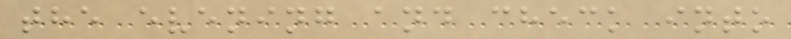the evening and check into
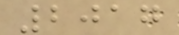2017
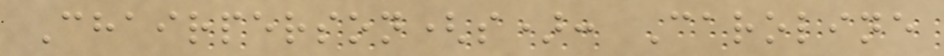Chairperson(s): Caroline
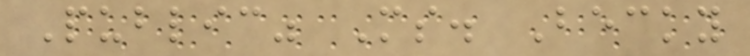Public" Ms. Becky
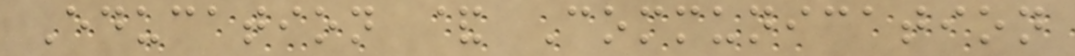Education & Communication
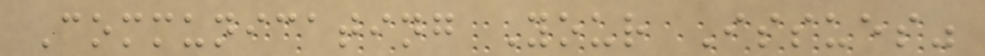Communicating Your Issues"
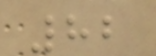82
